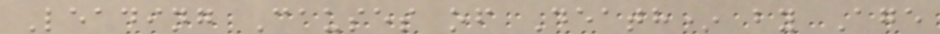Leading Causes of Death* by Age
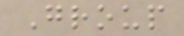Group
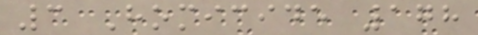3 Homicide 178
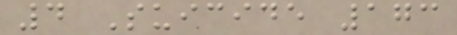4 Suicide 173
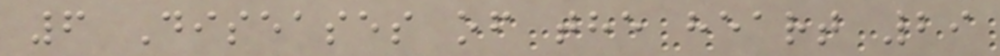6 Diseases of the heart 29
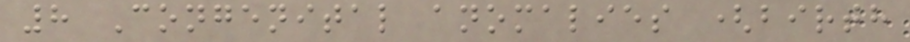8 Congenital anomalies (birth
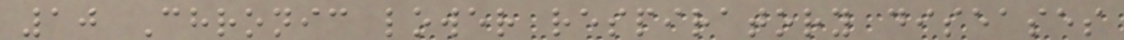10 Chronic lower respiratory diseases
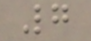7
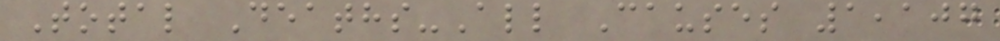Total Deaths-All Causes 1,107
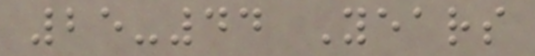25-44 Years
